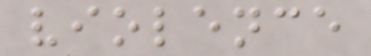violence
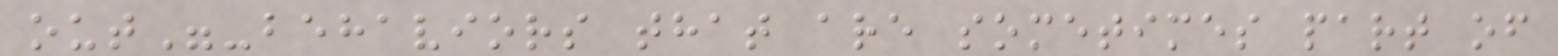out"-behaviors that are sometimes part of
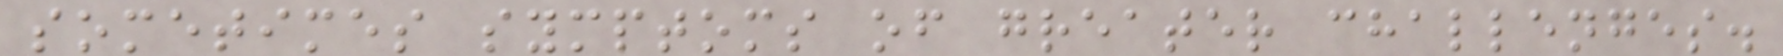sometimes symptoms of greater challenges.
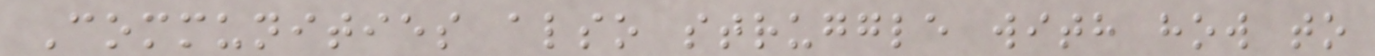Communities also struggle with how to
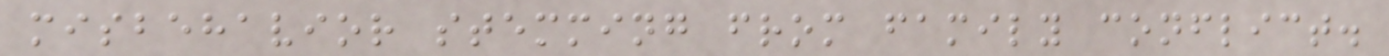misbehavior stemming from family conflict.
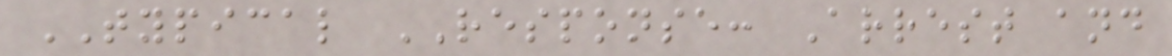TYPICAL RESPONSE: Arrest and
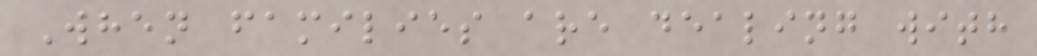When families are dealing with
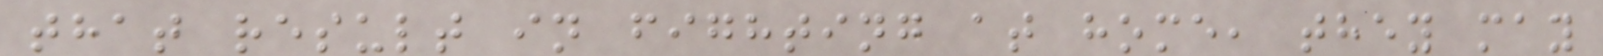that result in fighting at home, they may
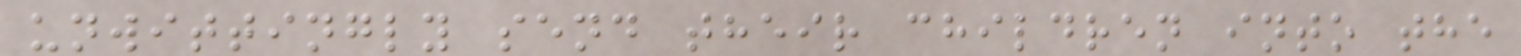unwittingly send their children into the
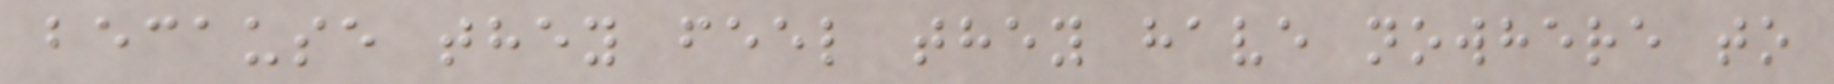because they feel they have nowhere to
